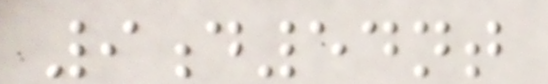9d54nt
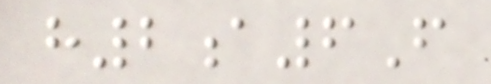h2a6F
